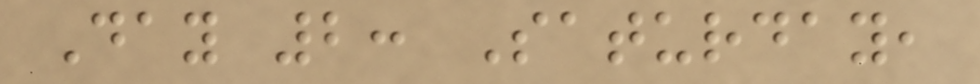Day 2: Saturday,
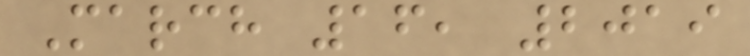March 16, 2019
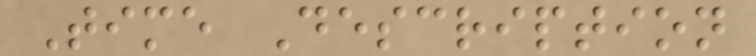Time Description
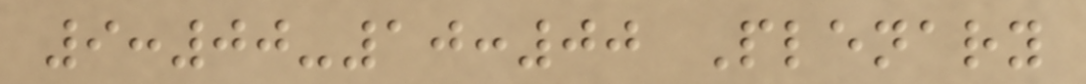9:00-10:00 Plenary
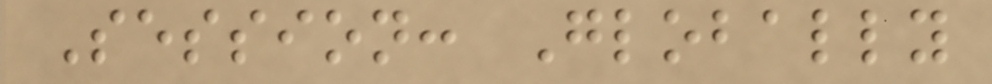Session: Globally
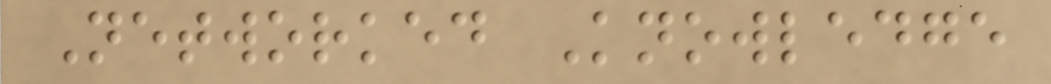Networked Knowledge
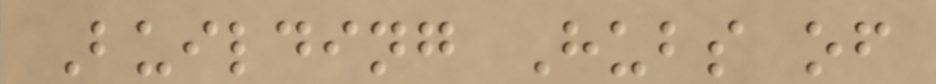Building Hubs of
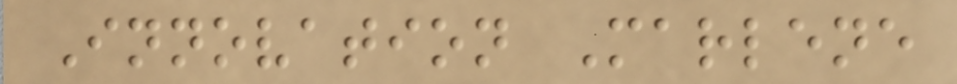Innovation Marlene
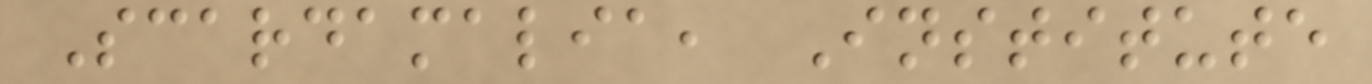Scardamalia, Institute
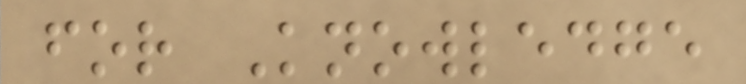for Knowledge
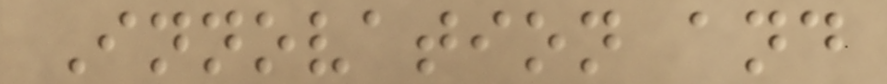Innovation and
